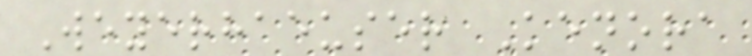Weyerhaeuser Kenora
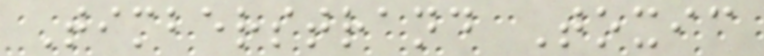Timberstrand Toxic
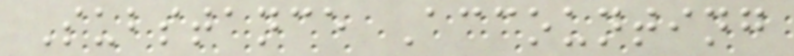Substance Accounting
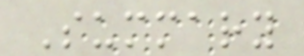Summary
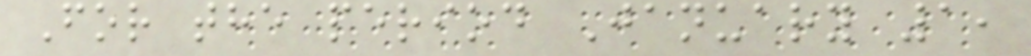For the period January 1,
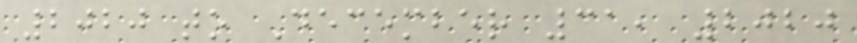2020 to December 31, 2020
